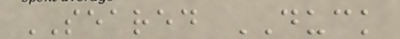SEARED DUCK
